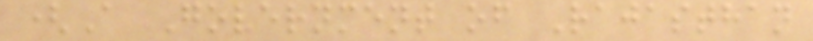(A Government of Rajasthan
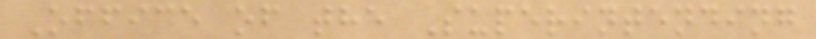Office of the Superintending
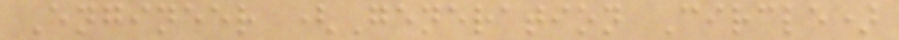Engineer (Generation Circle)
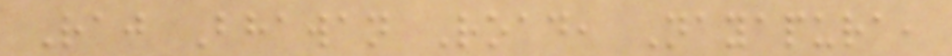Raj Bhawan Road, Nayapura,
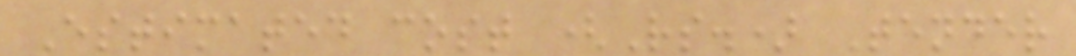Estimated cost (Rs.) Tender
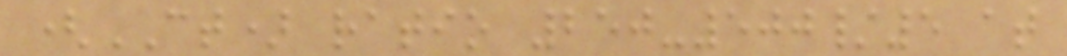(CT) ratio 250-500/5 at
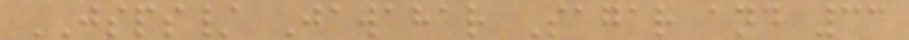JSPS/ Jawahar Sagar and 33
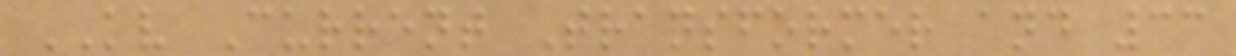KV Current Transformer and 33
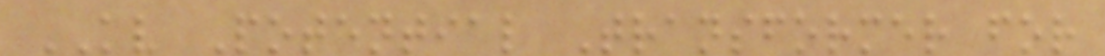KV Potential Transformer for
